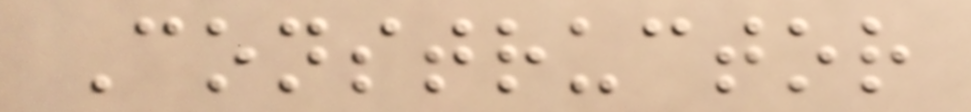Constructor
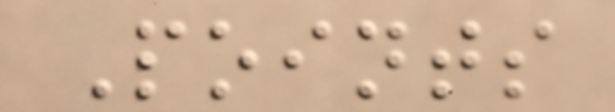Points
